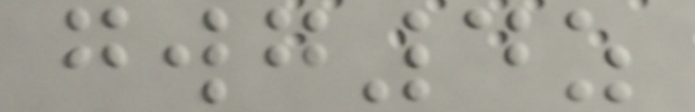gwg4z
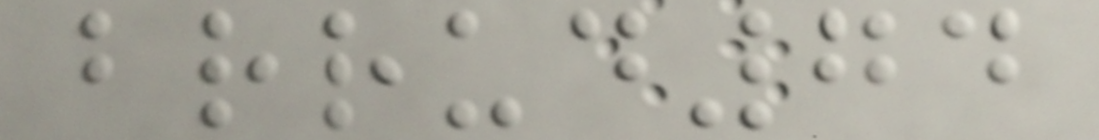brrud74
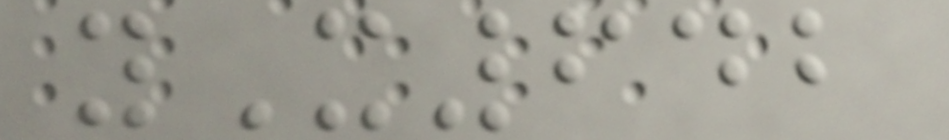yX642
